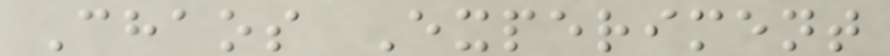Chaos Experiment
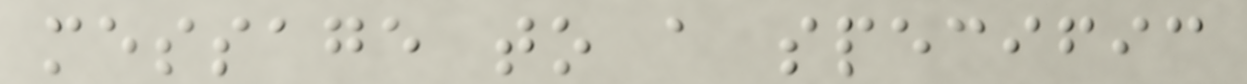message to a specific
